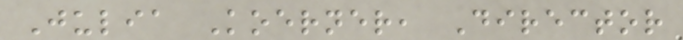Julia Koerner, Director
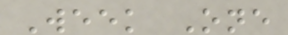Week One
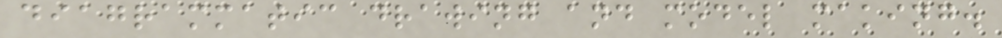diagrammatic drawing and model making.
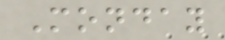Monday
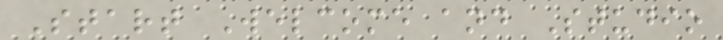Start Welcome and Studio
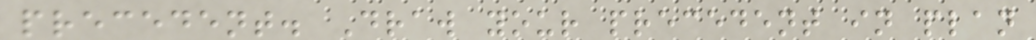precedent. Draw your precedent in plan
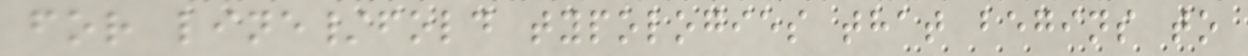for line/fold typologies that begins to
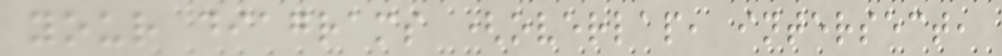your diagrams (overlap, intersect,
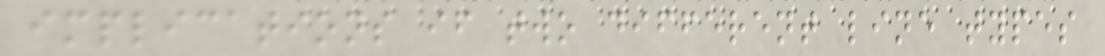implications if two different line types
